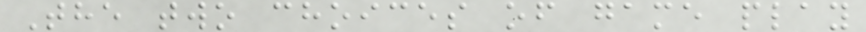The two choices of game play
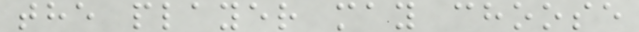the player may choose
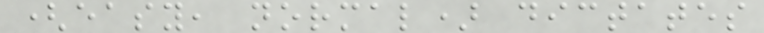(easy, normal) dictates
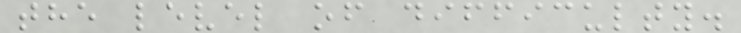the level of difficulty.
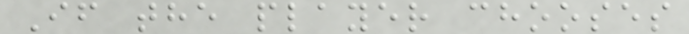If the player chooses
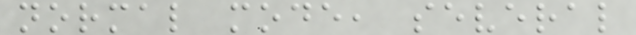normal mode, several
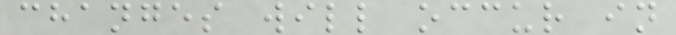changes will occur in
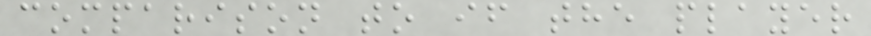comparison to if the player
